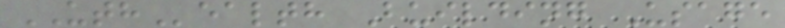UTHealth Building Usage
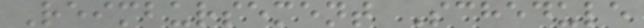Reimbursement Schedule
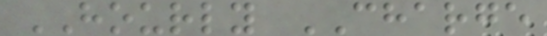HOURLY CHARGE
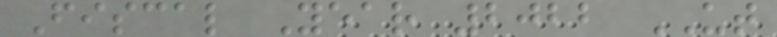Fiscal Year 2022 UT
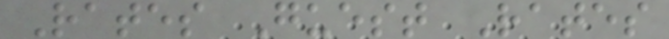Rates Guest Rates
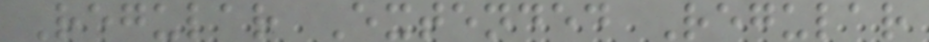Regular Extended Regular
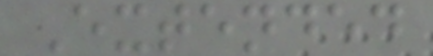Extended
